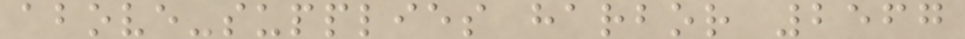above-supplies harbor 2567
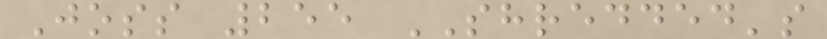Joss 255 SHREDDED's
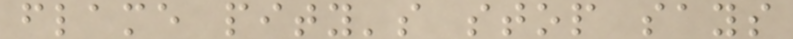flame pity's stop says
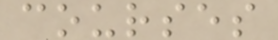courses
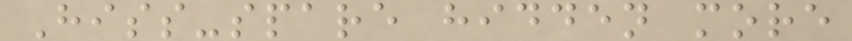Hiss-spare hidden more
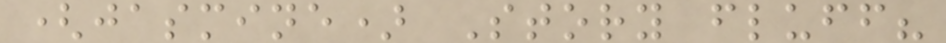(jasmine) Story fluff?
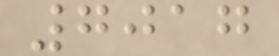7017
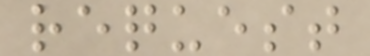request
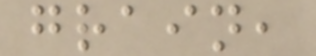grain,
